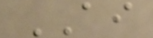AI
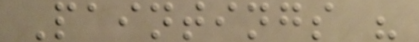Paintings "
